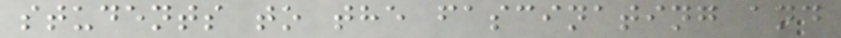students to the fascinating and
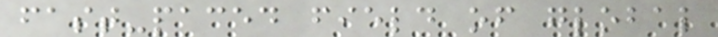fast-paced field of global
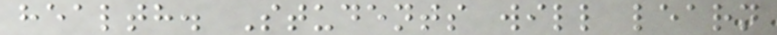health. Students will learn
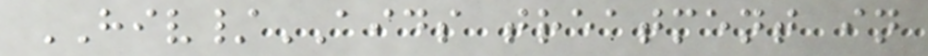HIV/AIDS treatment in
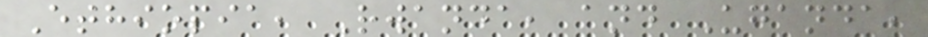Ethiopia, Rwanda, and Uganda,
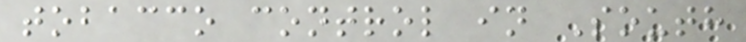tobacco control in South
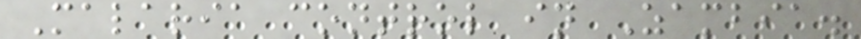Malaria control in Zambia.
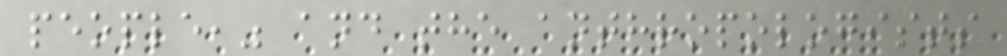people," and the anthropologists
